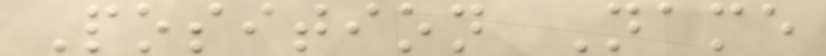Position Name
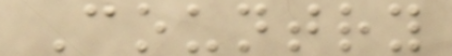Country
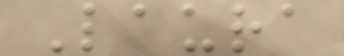Laura
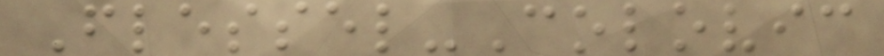Flessel-Colovic
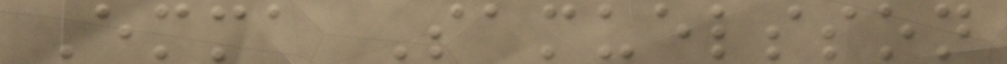Emma Samuelsson
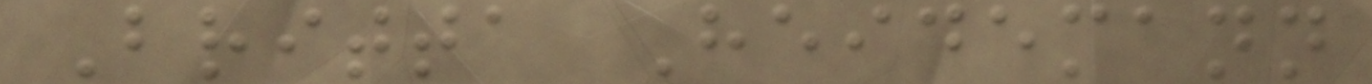Britta Heidemann
